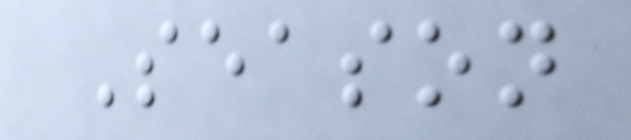Season
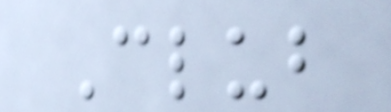Club
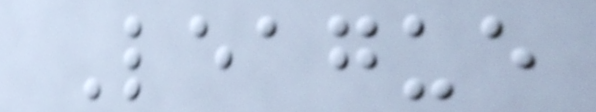League
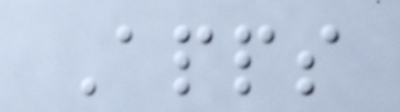Apps
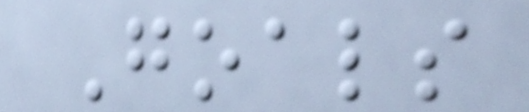Goals
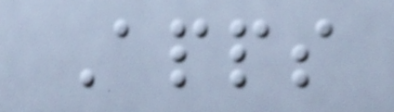Apps
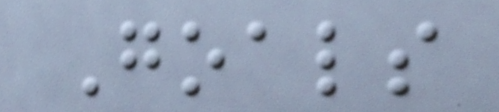Goals
